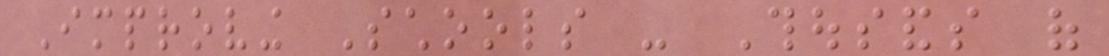Improving Schools - Thousands of
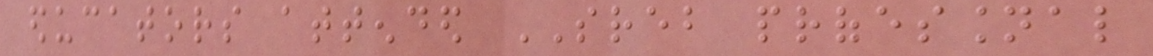educators attended SREB professional
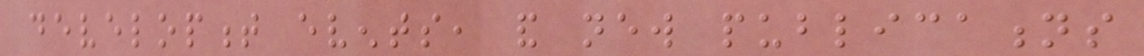development events, and new publications
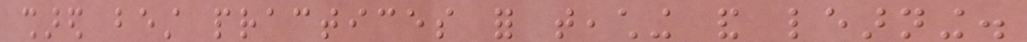shared best practices for teaching and learning.
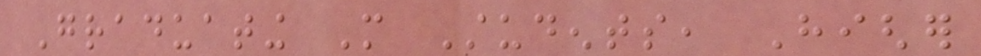Graduating More Students, Higher
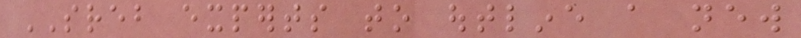SREB experts to outline a new
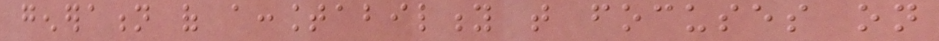generation of accountability that focuses on
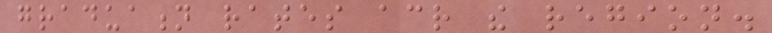graduation rates across the region.
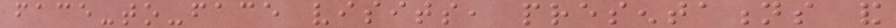face-to-face visits, presentations and
